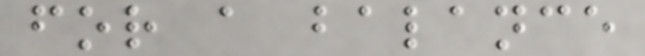for a balance
